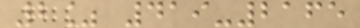2% 419-2165
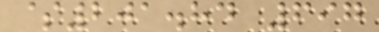$201.84 697
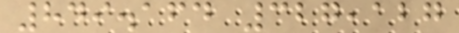849.164 327,127
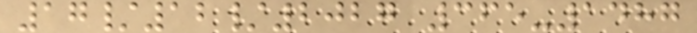17/12/2027 365-1487
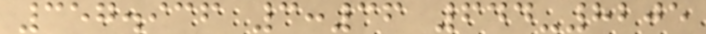357.936 3:36 644-8205
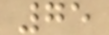75
